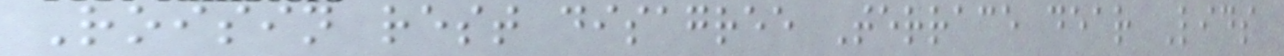Roisin rest disagree Terrace dear Lids
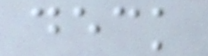deck
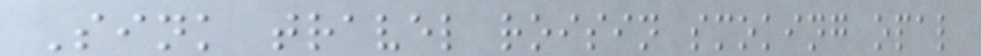Sink travel roisin smoking opal
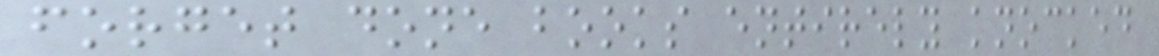forget done books entirely knocked
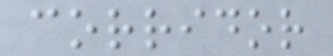corridor
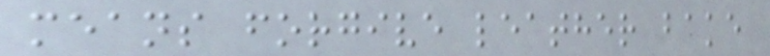means forgive leather bake
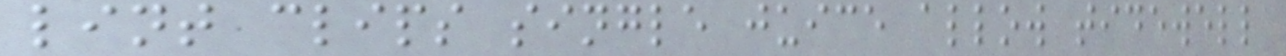lint clips single juice allow tidewell
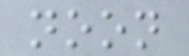noon
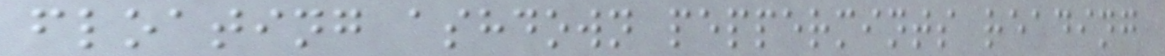floating ashdown peppermints reading
